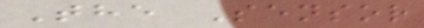The Sensor
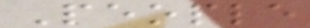People
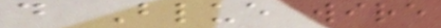d Blue wire
